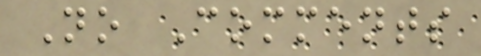No Comments
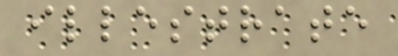illestrate
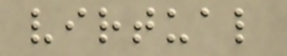virtual
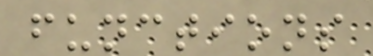functions
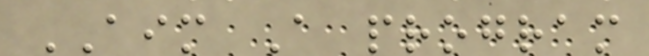AIM A program
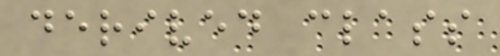derived class
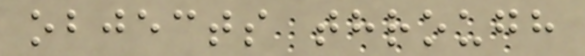objects through
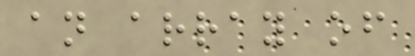an array of
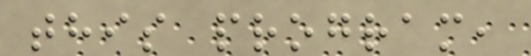this program,
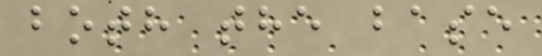both the base
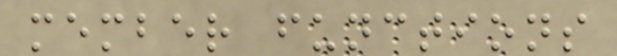member functions
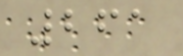261
